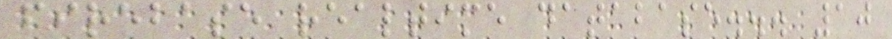firebase realtime database... 10
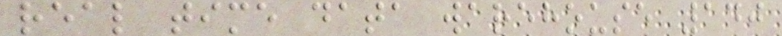real time data warehouse 140
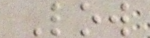Low
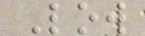Low
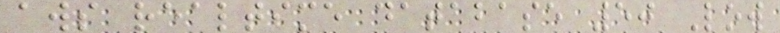aws realtime database 50 Low
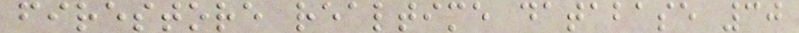firestore realtime database 30
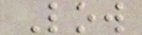Low
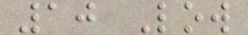10 Low
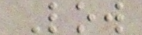Low
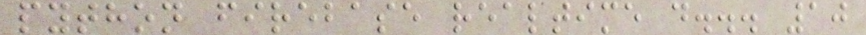python firebase realtime d... 10
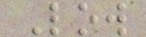Low
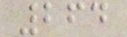264
